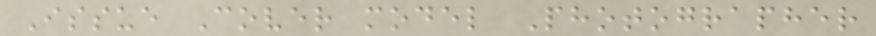Issue Cover model Photographer
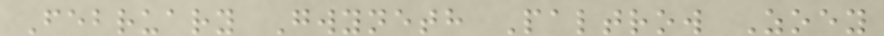February Gwyneth Paltrow Zoey
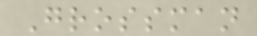Grossman
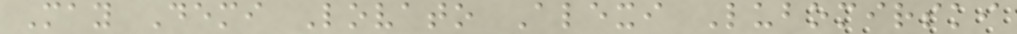May Demi Lovato Alexi Lubomirski
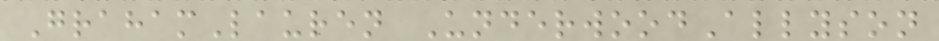GrahamLauren UnderwoodAllyson
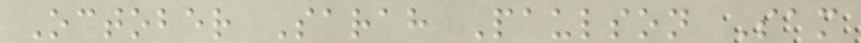October Sarah Paulson Sam
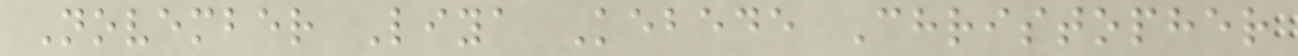November Liya Kebede Christopher
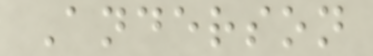Anderson
